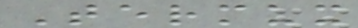Termux
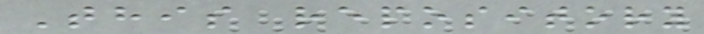This repository
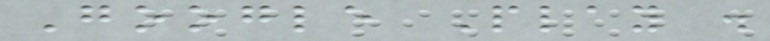Google Play .
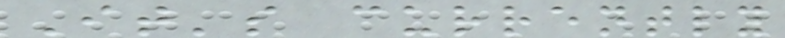It's currently
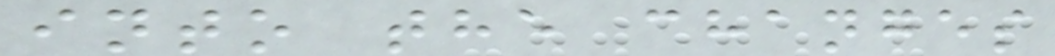into the changes
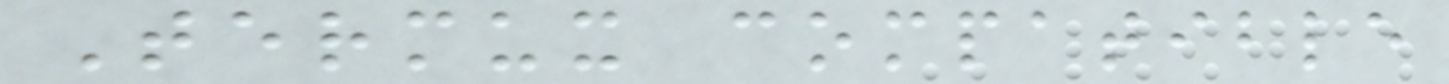Termux compatible
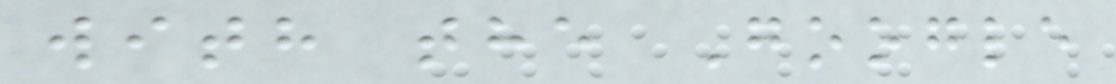with the Google
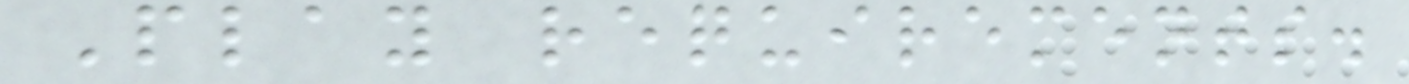Play requirements.
